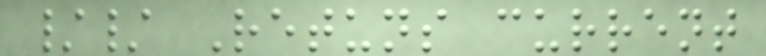// Retuns current
